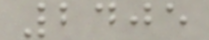2405
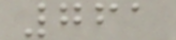761
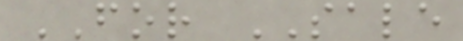FOR SALE
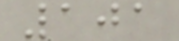101
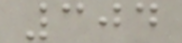304
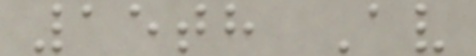15th Av
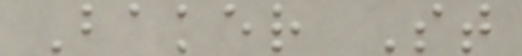Baker St
